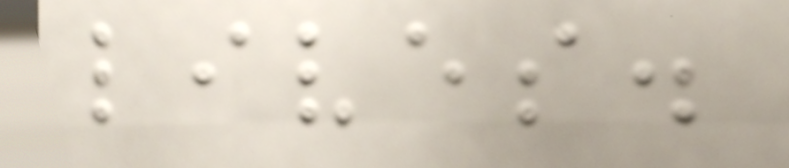lives.
